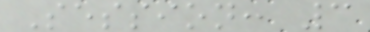Session: 3
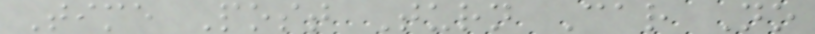Time Post Turn Car No
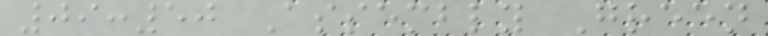09:50 Assembly Green
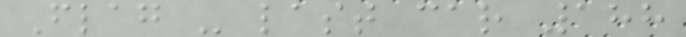Flag - last car 188
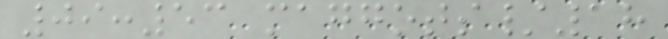09:53 maggots/18
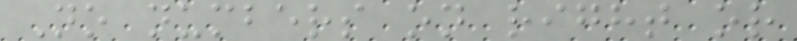No numbers on right or
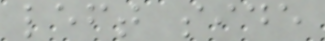left side
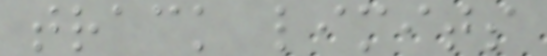track limits
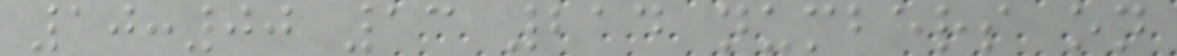10:00 13 214 numbers on
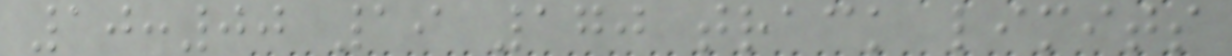10:00 19 170 track limits
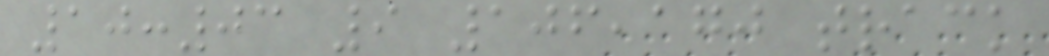10:03 9 106,170 track
